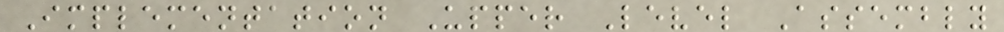Implementation Upper Level Assembly
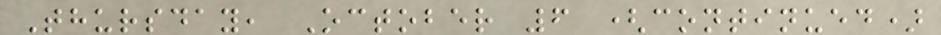Thursday, October 6 (continued)
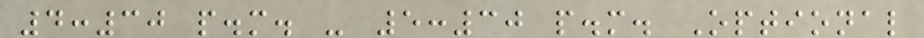4:30 p.m. - 5:30 p.m. Optional
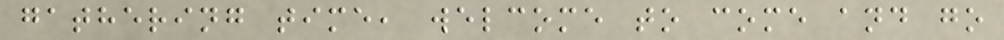gathering time, welcome to come and go
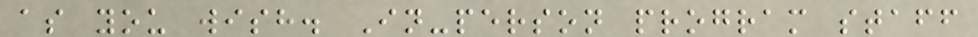as you wish. In-person program staff
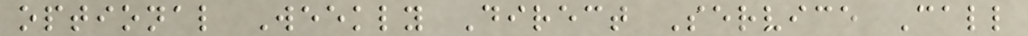optional Weekly Direct Service Call
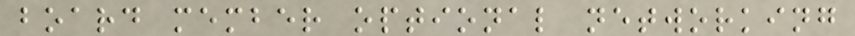board member optional networking
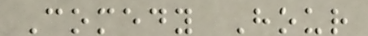Comedy Hour
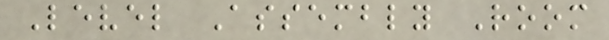Level Assembly Room
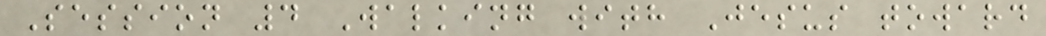Session 4 Walking with Jesus toward
